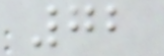72
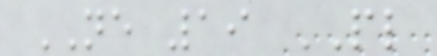NE 19 PL
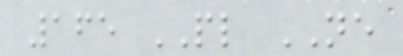165 PL NE
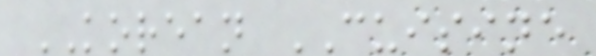KOREAN CUISINE
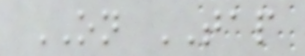ON TAP
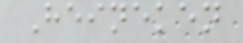Heineken
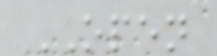OPEN
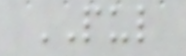PUL
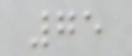75
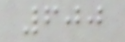600
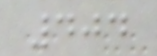404
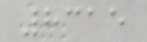8315
